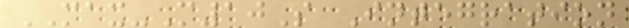MAX-M10S Integration
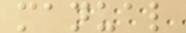manual
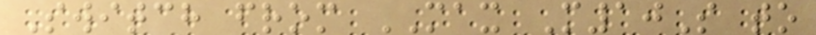Switch from MAX M10S to
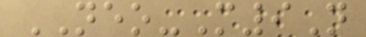NEO-M9N
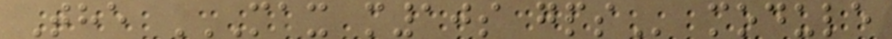The MAX M10S GPS module
